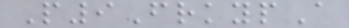P9FrkypA
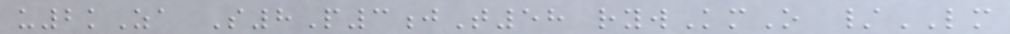u2kZa S8P3jT58 rywKmO /LM
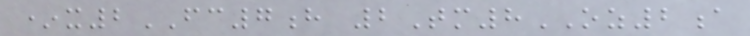*x2FC7h 2Tm8OZ2a
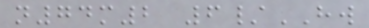n74m2 6/HW
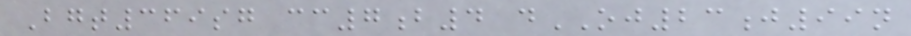Bgt369sg cc7b4 dOJ23j99n
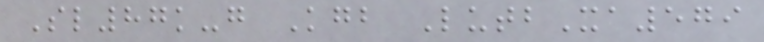Sl87k-g Kgb LutbXa579
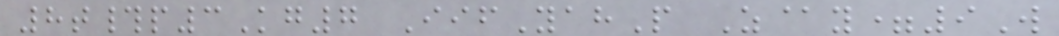8t#p3Kg7 IifYahP Z@y=9W
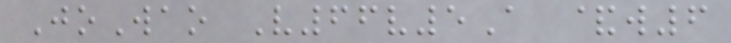JoWao V66v5A &w6
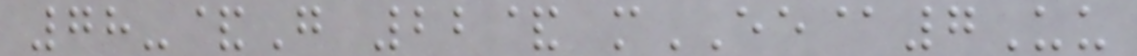78-&G 22& mEE@7Uu
